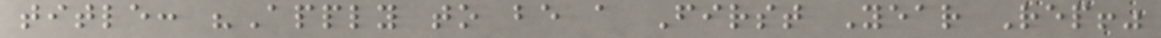title: "Apply to be a First Year Rep!"
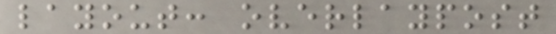layout: overlaypost
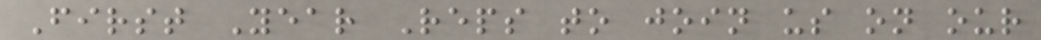First Year Reps to join us on our
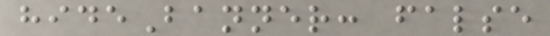hideBanner: false
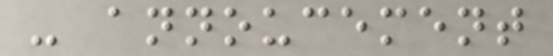- annoucement
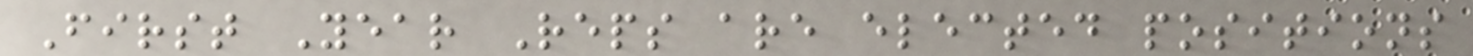First Year Reps are elected positions
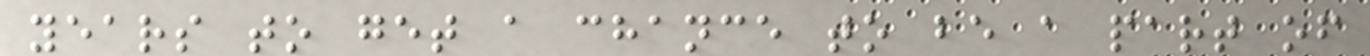years to get a chance to be a part of
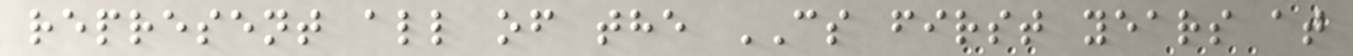represent all of the CS first years at
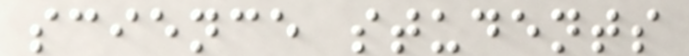science students
